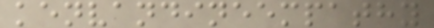kenvandineempathy
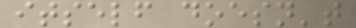itself doesn't
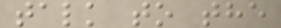talk to the
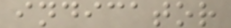indicator
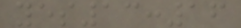yes13:16
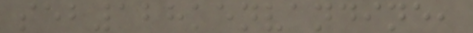seb128kenvandine,
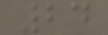24
